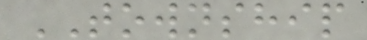TOWNSHIP
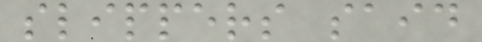slippers said
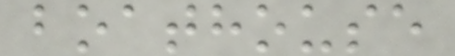boathouse
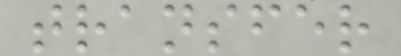transfer
